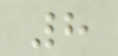8
